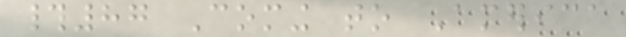#87 Coming to America
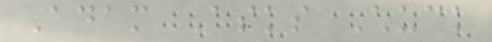Adam Asks Chuck
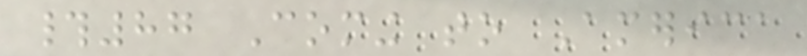#87 Coming to America
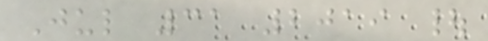Jul 31 2019 |
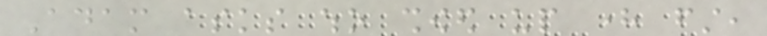Adam asks who showed up here first,
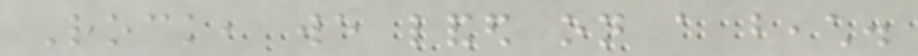Rock, we landed on a beach.
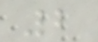2
